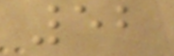52
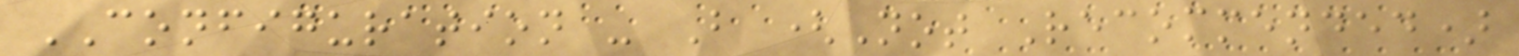CONFIGURATION - B (Not Recommended)
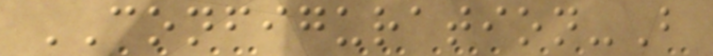CONFIGURATION-B
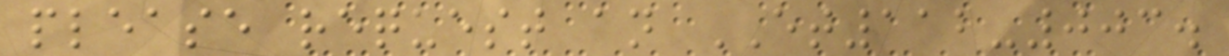please request an ET112-003.
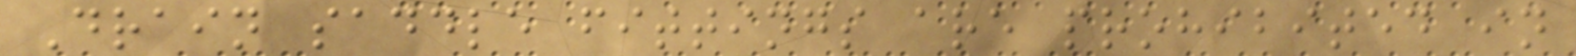Drain saddle fittings are prohibited in
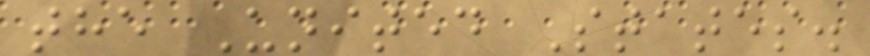the United States.
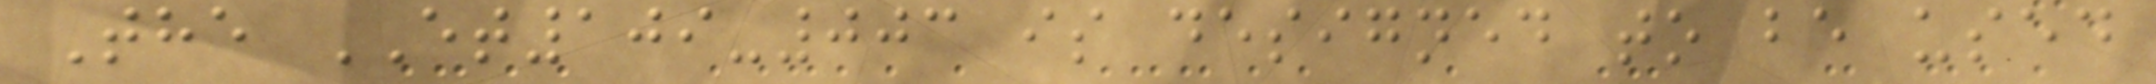The ET109-003 is designed to be used
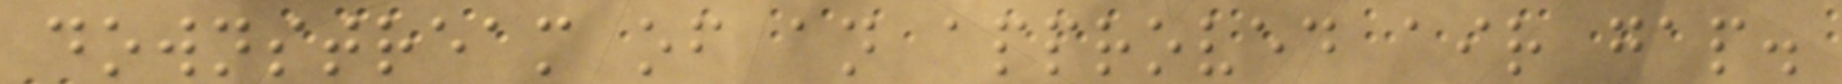downstream of an approved air gap.
